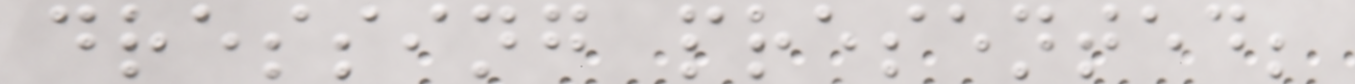dressing presented;
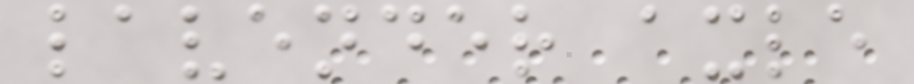lavender axle
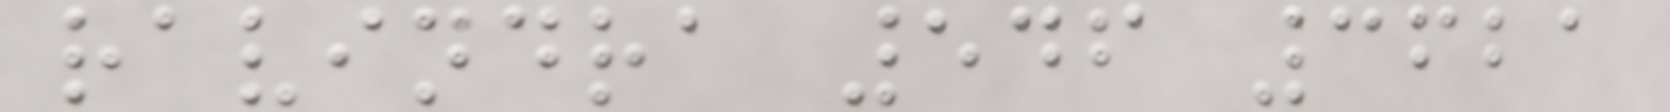ravindra 546 3621
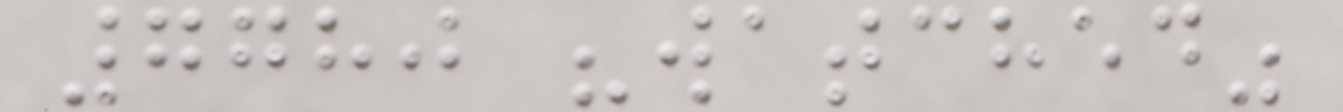7780 "watched"
